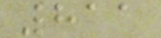811
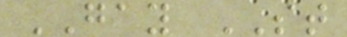GAY ST
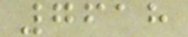7618
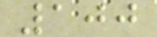100
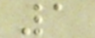1
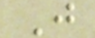J
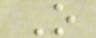O
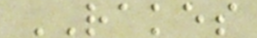RAKES
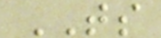TS
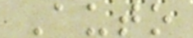Auto
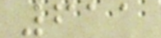611
